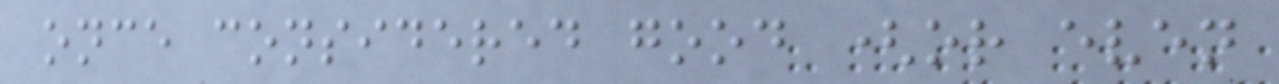once considered good (or even
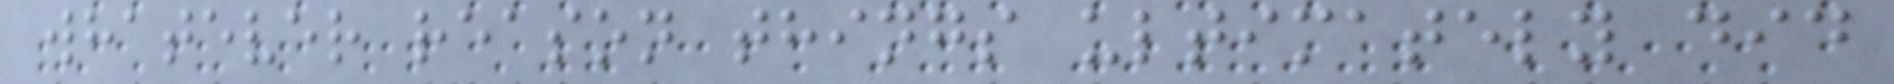whatever reason things ultimately did
